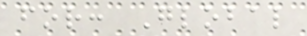for: Global
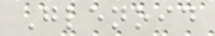Glenoid
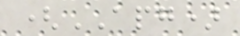(APG)
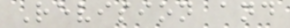Revision and
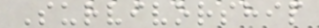Survivorship
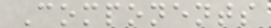Components
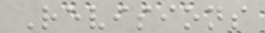Revisions
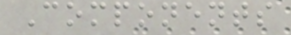Components
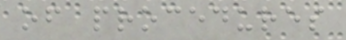of procedures
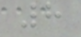8
